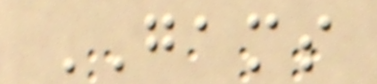GAMS
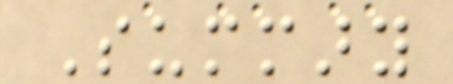Summary
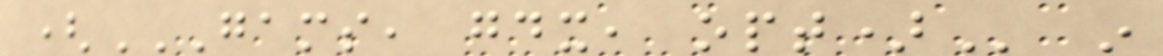(GAMS, GDX, OPT) in
